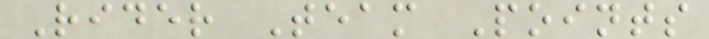Rider Team Points
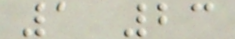1 23
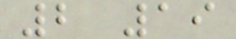2 19
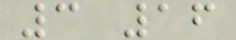3 16
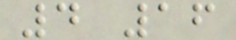4 16
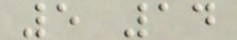5 14
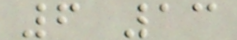6 13
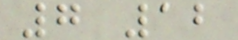7 12
